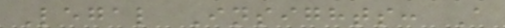Legal Insights: A
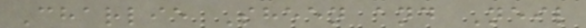Charlie Sheen and Neil
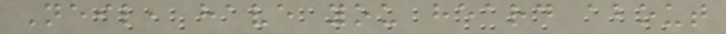Neil, have you heard about
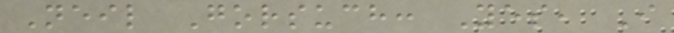Neil Gorsuch: Yes, I
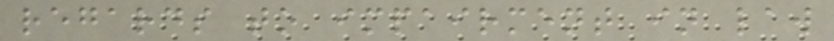regards to impairment in law
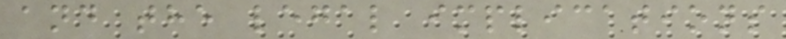and the legal implications
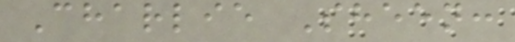Charlie Sheen:
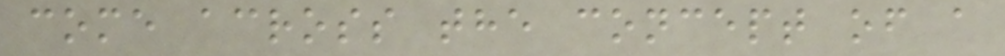come across the concept of a
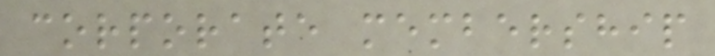corporate membership
